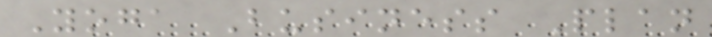Yoga Business Plan
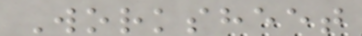Worksheet
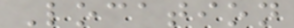Location
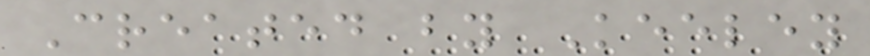Created by Keeley
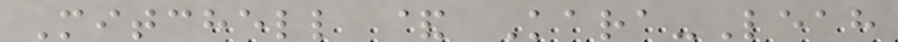Mitchell & Kara-Leah
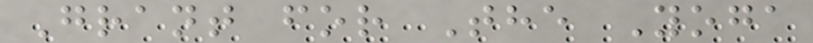Grant for The Yoga
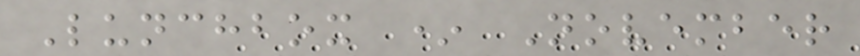Lunchbox * November
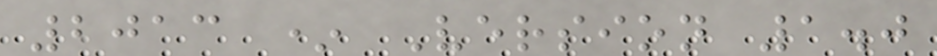2013 * Version 1.0
